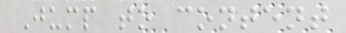Jump to content
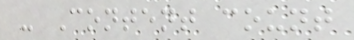- Content count
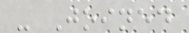- Joined
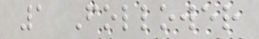1 Follower
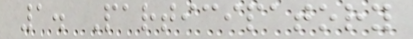1. Participatory
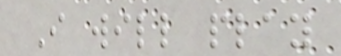I will play
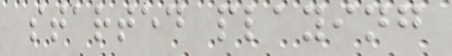started playing
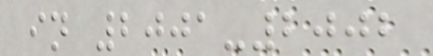in 2001-2002
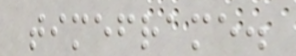timeframe.
